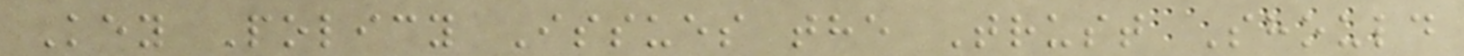Key Policy Issues the Trust Should
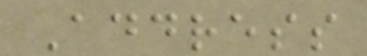Address
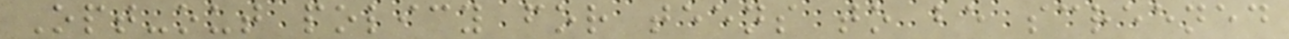Opt-out policy for teens to be screened
